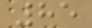85
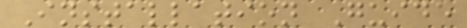Installation Guide
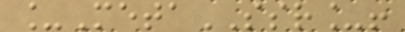_MetaSSR_!
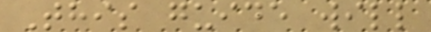This guide will
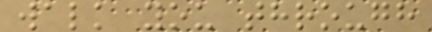walk you through
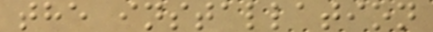the installation
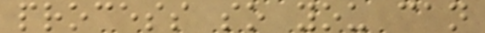process so you can
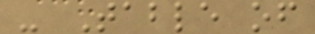- Table of
